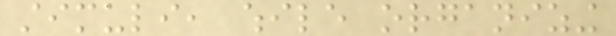stimuli, while organizing
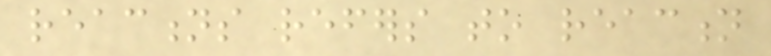reactions refers to reaction
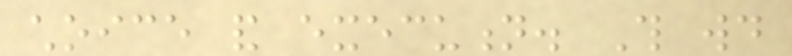choice and execution. This would
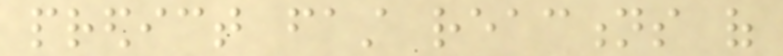predict fast reactions of
